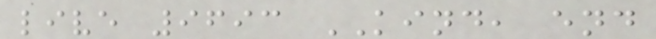live 9693 KIND, end
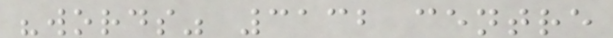"words" 3132 centre
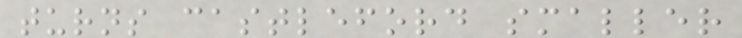turns castleford smaller
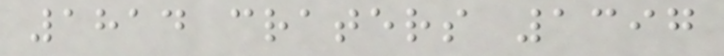1814 craters 1397
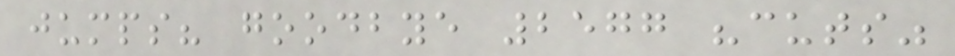jumps? goodbye 2577 "cuts"
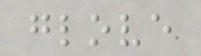glove
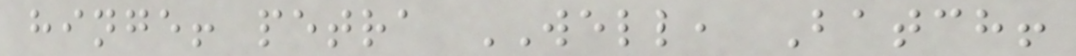hinge! petra WELL, Batch!
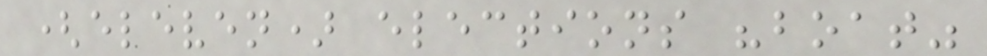(eleven) elections "boat"
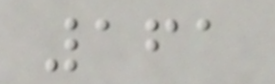161
